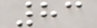83
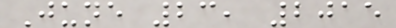June 23, 2015
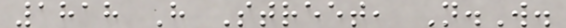1818 H Street, N.W.
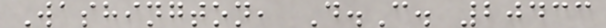Washington, D.C. 20433
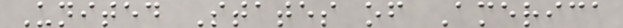United States of America
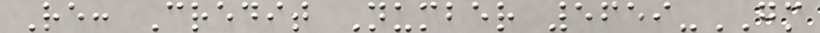Re: Credit Number 5659-GM
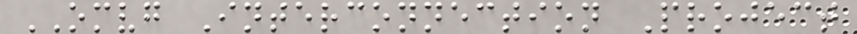OMVG Interconnection Project
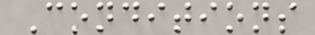Conditions
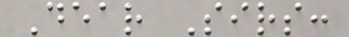Dear Sirs:
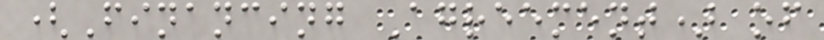(Financing Agreement) of
